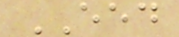EED
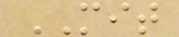MIT
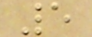5
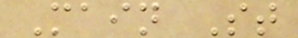Main St
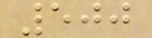500
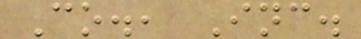Co., Inc.
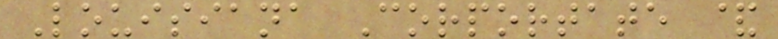Louisiana Corportate &
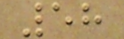58
